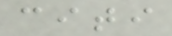citi
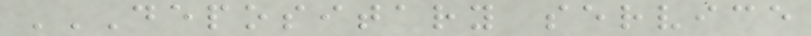DEPOSITARY SERVICE
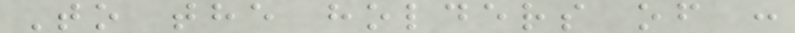To the holders of :
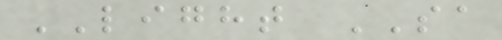LIGHT SA
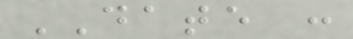DATE :
